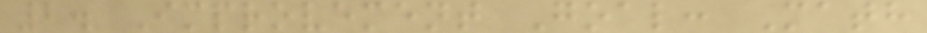2. Improvement Goal: Math
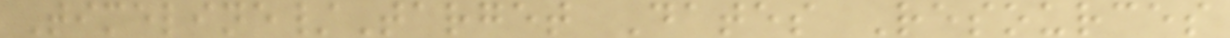Timeline/Target Dates Resources
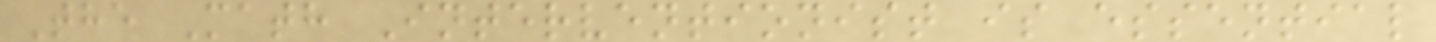The Math Interventionist is essential
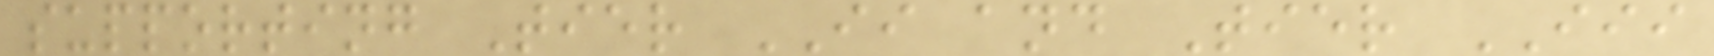supporting Tier II and Tier III
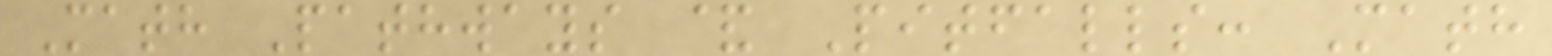Math Pathways & Pitfalls: Math
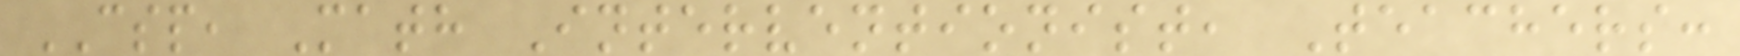CSP, Math Interventionist, Teachers:
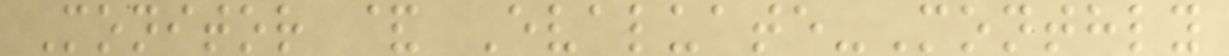Monitor & Evaluate-Monthly
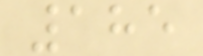185
